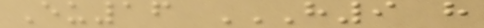Eu16 H9 H
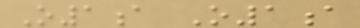O1a O1a
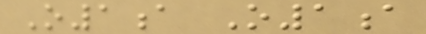O1a O1a
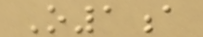O1a
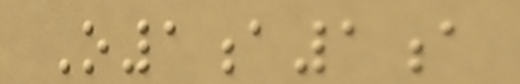O1a1a
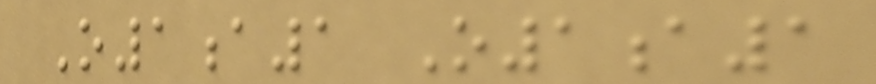O1a1 O1a1
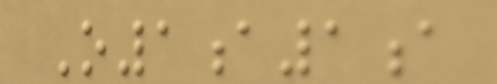O1a1a
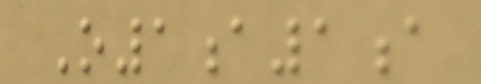O1a1a
